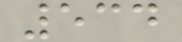534
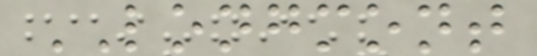LONGMONT
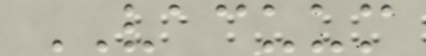VACUUM
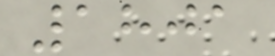1801
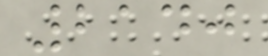2140
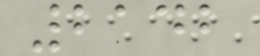2142
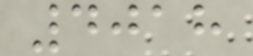4018
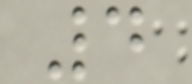4
